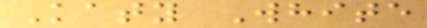Katy White
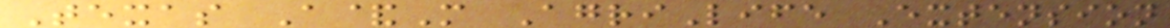Texas A&M AgriLife Extension
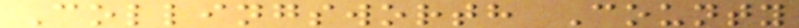Collingsworth County
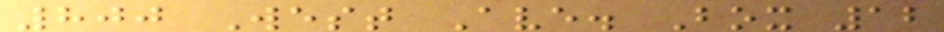800 West Ave. Box 12
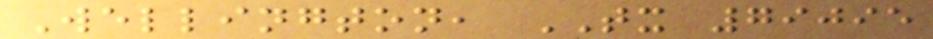Wellington, TX 79095
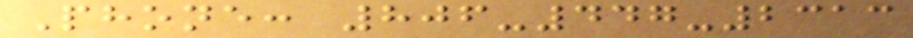Phone: 806-447-2313
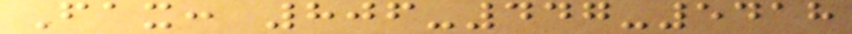Fax: 806-447-5418
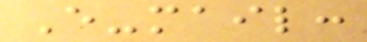E-mail:
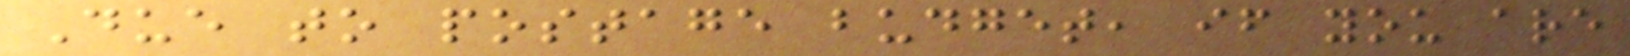Due to postage budget, if you are
